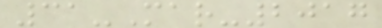31-Mar-2017
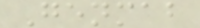Genmab
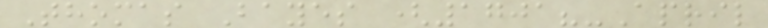Thomas Bayes (1701?-April
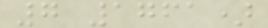7 1761)
